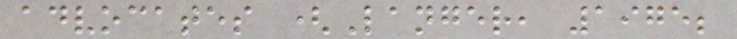advocates (Langer, 1975;
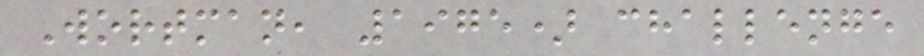Wortman, 1975) challenge
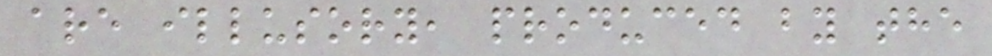are illusory, produced by the
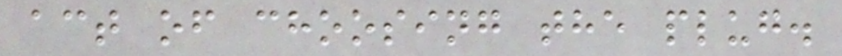act of choosing the plug.
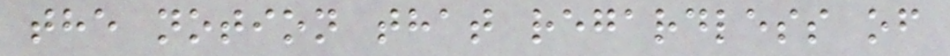the notion that regardless of
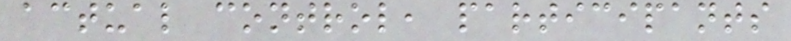actual control, participants
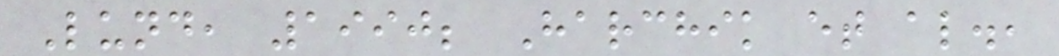Lund, 1990; Harchik et al.,
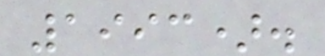1993).
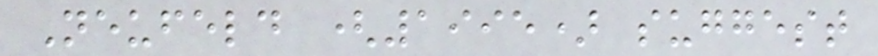Neufeld (1995) suggest
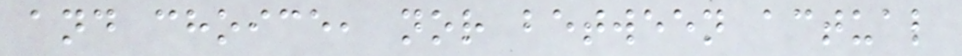and choice, nor between actual
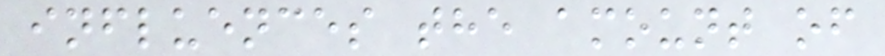influences the amount of
